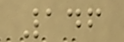146
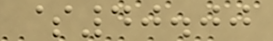$40.00
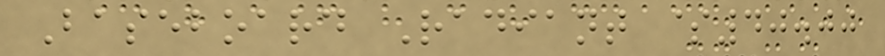Baseboard Radiant $40.00
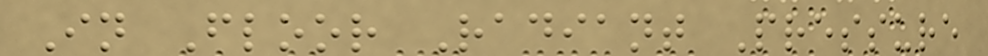In Floor Radiant Pressure
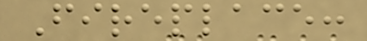Fireplace:
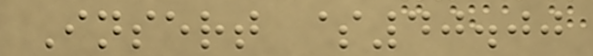Insert $40.00
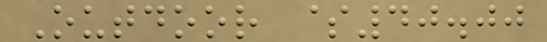Outdoor $40.00
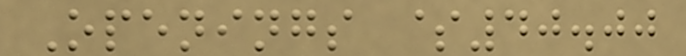Openings $40.00
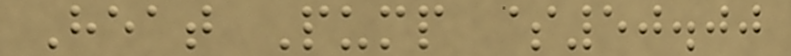Heat Pump $50.00
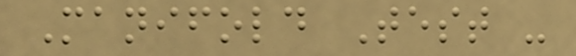Manifold Test -
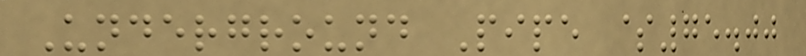Underground Pipe $75.00
